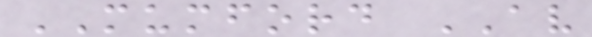MUMFORD AV
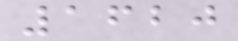1620
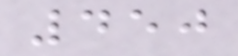450
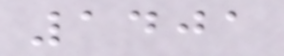1401
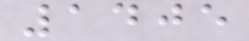1405
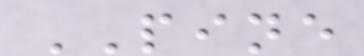PINE
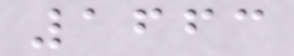1663
